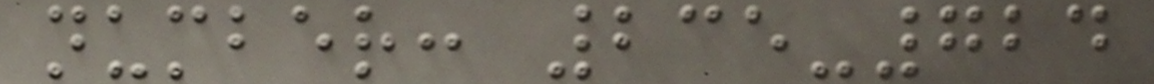number: 235-724
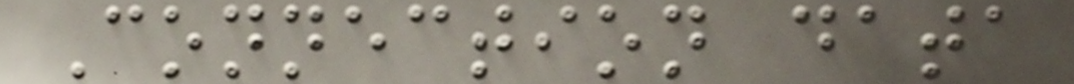Connection data
